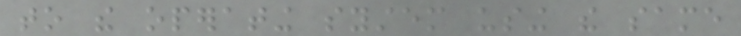to the operating system using the same
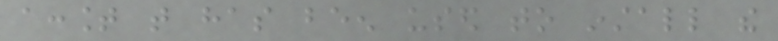account that has been used to install the
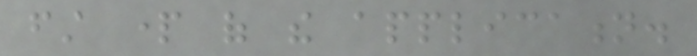first part of the application.
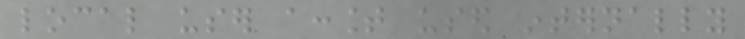local user account used internally
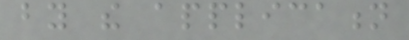by the application
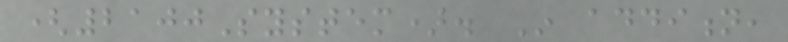(2100System). In addition,
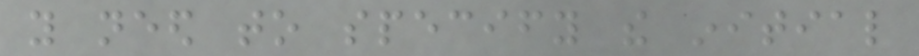you need to specify the initial
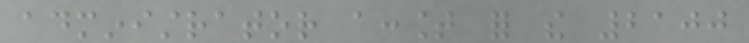administrator account for the 2100
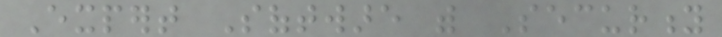Expert Software with Security
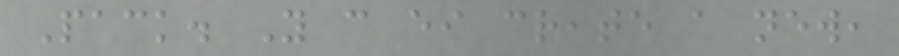Pack. You can either create a new,
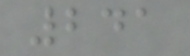241
